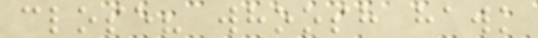close? whoosh hawk
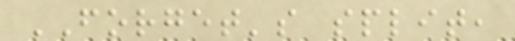FORGET's split,
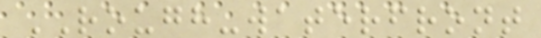ROUGH-waterfront
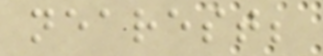nearest;
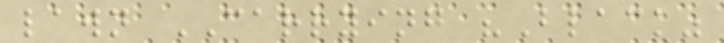lawn CARRYING "Black"
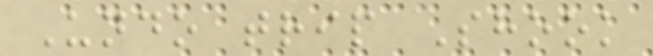Undo trip Shook
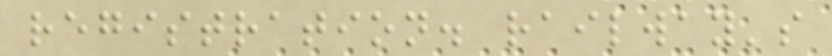registration. railway's
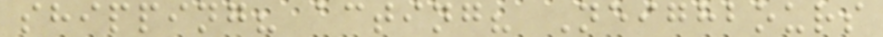shipping? acting? Neighbours
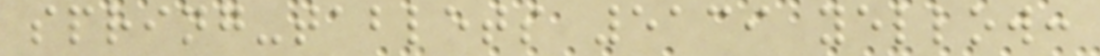spring-tablets 5139 yellow:
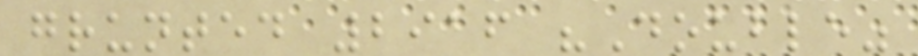grunted 2916 "Double"
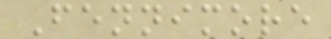Fennimore
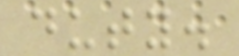duty.
